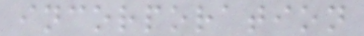incorporation
